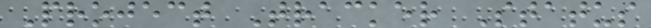Project Tracker Status
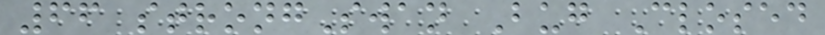66 strongSwan Bug Closed
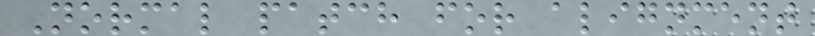Normal patch for alignment
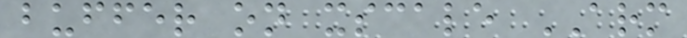buffer on xscale ARM
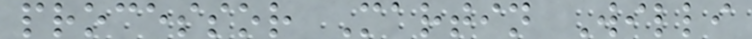processor Martin Willi
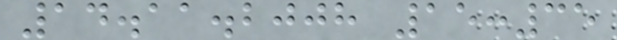14.11.2008 15:35
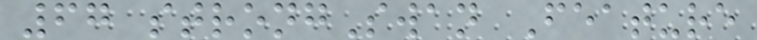67 strongSwan Feature
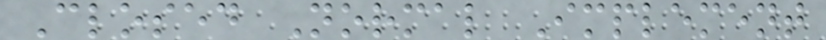Closed Normal Implement
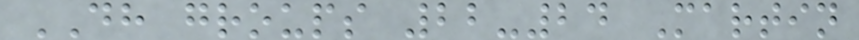DH groups 22-24 Martin
